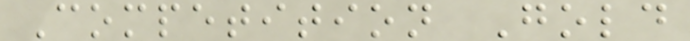Competition Gold
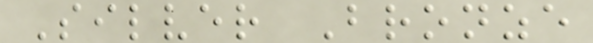Silver Bronze
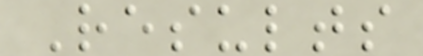Results
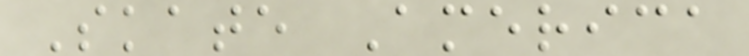Skate America
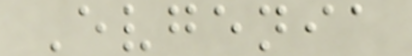Evgenia
